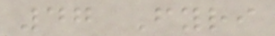47 Fyri
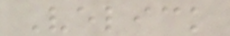Velick
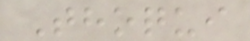Thoqui
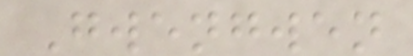Gwengwen
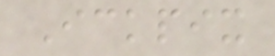Ickpix
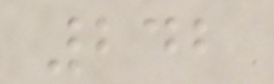242
